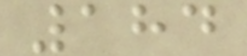184
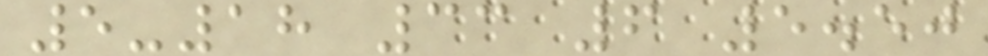5-18 33 6 5.50
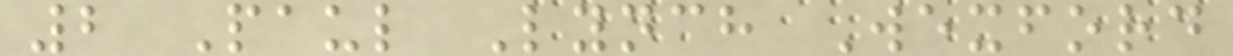2 Paul Lynch Wexford
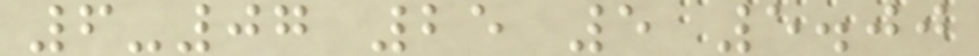6-07 25 5 5.00
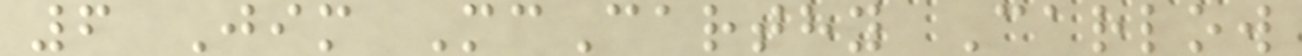6 Jim McCarthy Carlow
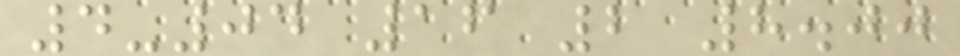4-04 16 2 8.00
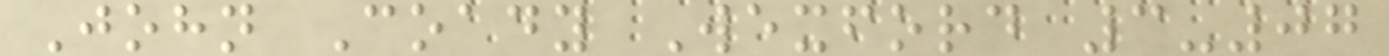John Coady Wexford 3-07
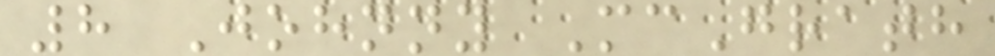8 Johnny McGrath
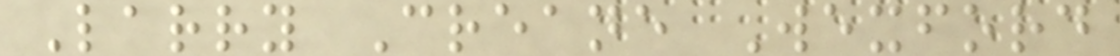Larry Creane Wexford
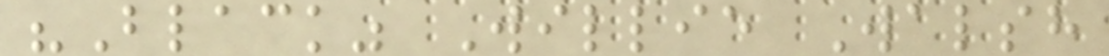"Black" Willie Walsh
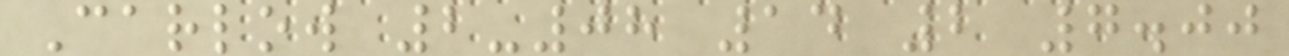Carlow 2-08 14 2 7.00
